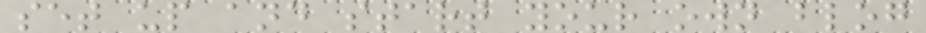set up and start your own blog
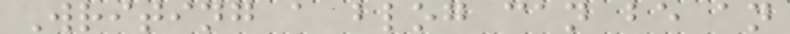Writing a blog can be an
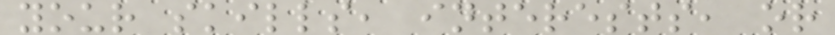your skills, interests, or
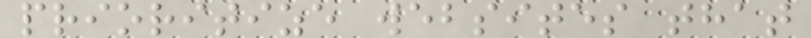prioritize websites that
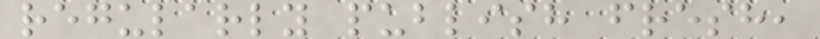regularly publish fresh,
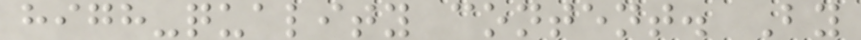high-quality content. By
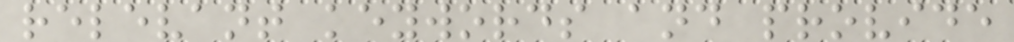relevant keywords and provide
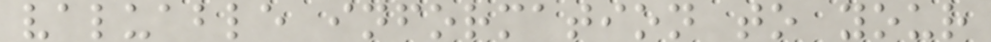valuable information to your
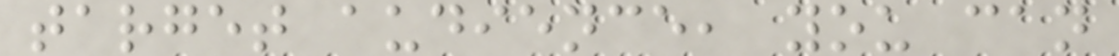target audience, you can
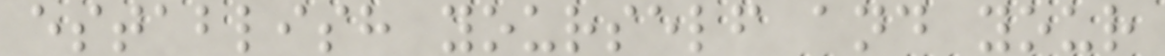establish yourself and your
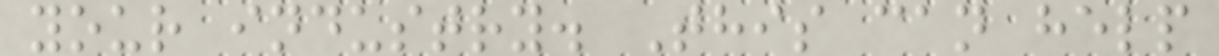your industry. This can help
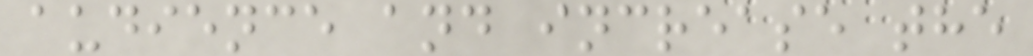audience and increase the
